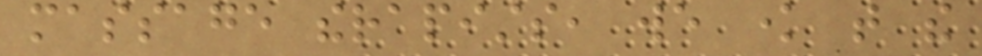massage therapists, we know that the
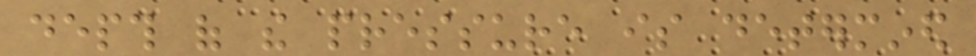depth of the pressure is determined
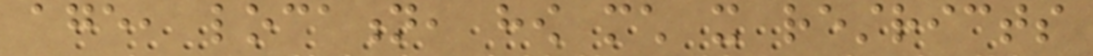age, location, how much it restricts
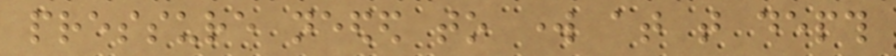pressure needed to work at that depth
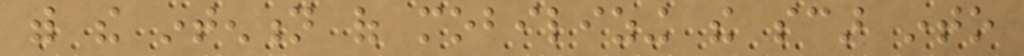with the intention of mobilizing the scar into
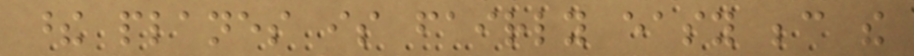these planes is fairly easy because the
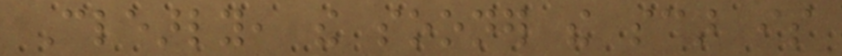Clearly, the sooner the scar is
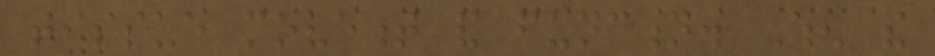tissue movement and function. When the
